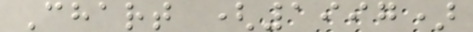Chart (1997)
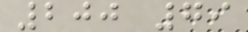200 79
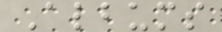Albums
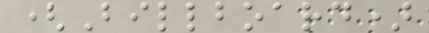(Billboard)
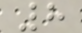8
